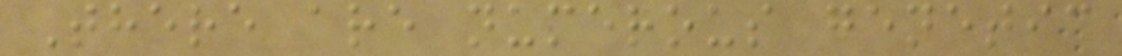There are numerous genetic
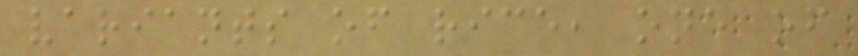variants of rice, one of
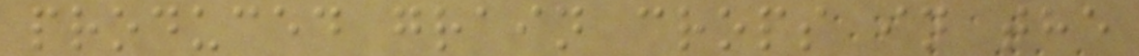produced grain crops in the
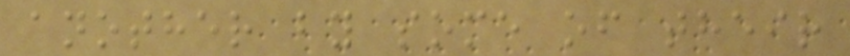another by some of their
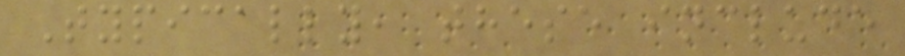Typically, these include
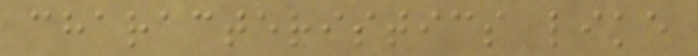characteristics like
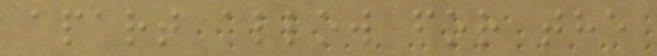apart allow for the
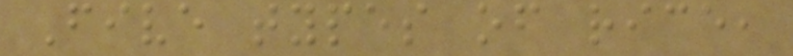Five types of rice,
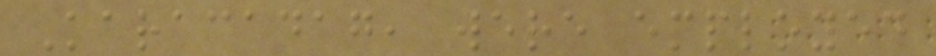Karacadag, were employed
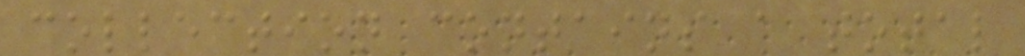collection contains a total
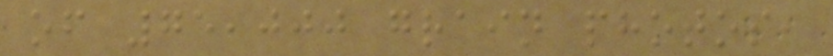of 75,000 grain photos,
